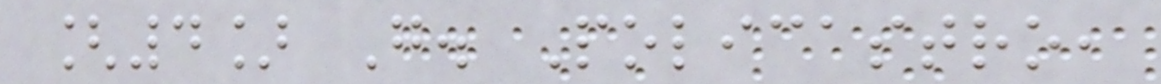[4] G. Policastro,
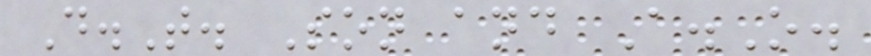D.T. Son and A.O.
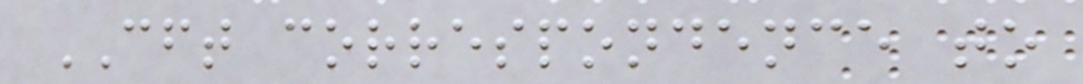CFT correspondence to
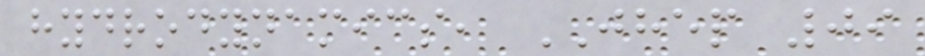hydrodynamics, JHEP 09
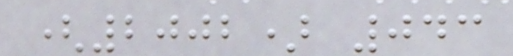(2002) 043
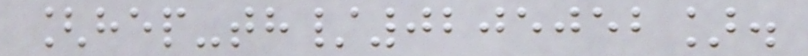[hep-th/0205052].
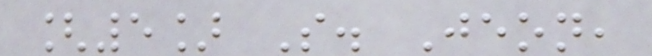[5] S. Jeon,
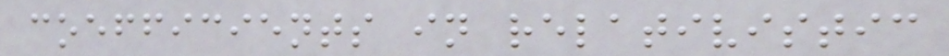coefficients in relativistic
